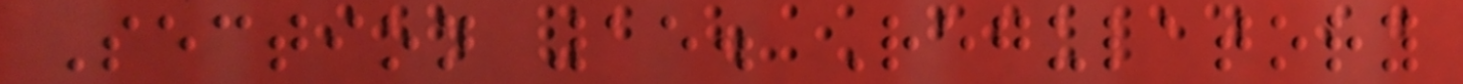Section 15. Regulatory
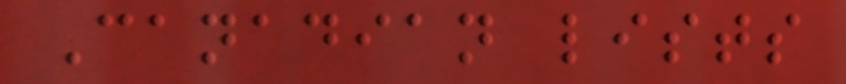Canadian lists
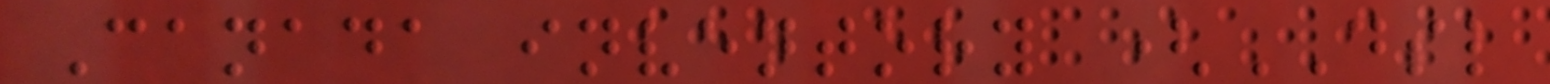Canada inventory (DSL
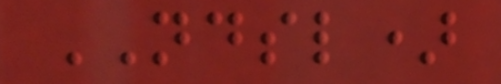NDSL)
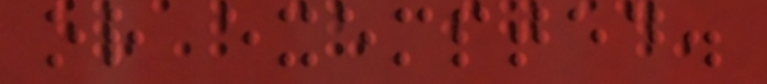or exempted.
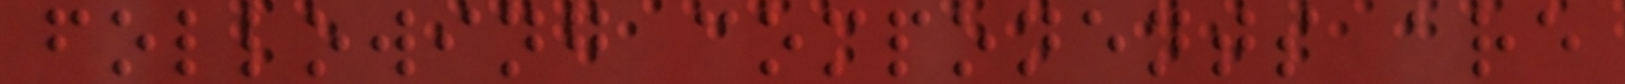following components are
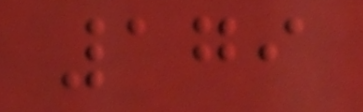179
